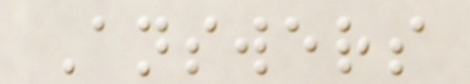Answers
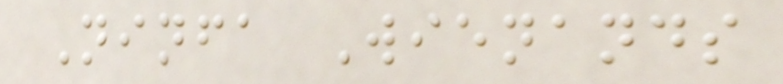Ninfa Wienands
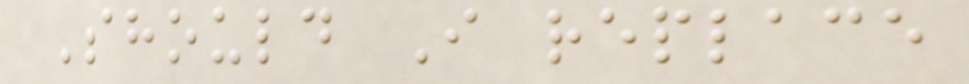Should I replace
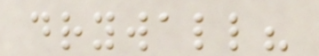drywall?
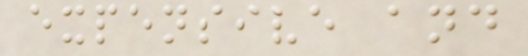expensive and
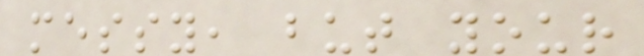messy, but your
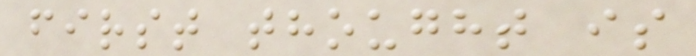first thought is
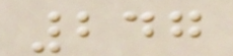247
